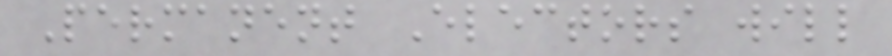Permanent Electors will
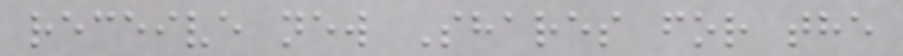receive new Shares for the
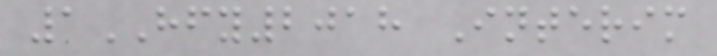1HFY2018 Interim
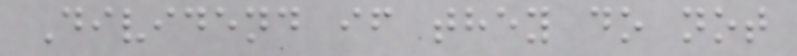Dividend if they do not
